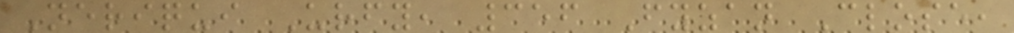Neriqui Urfy, 356 Fyzan Close,
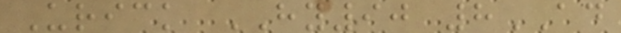Urick HY90 8AD
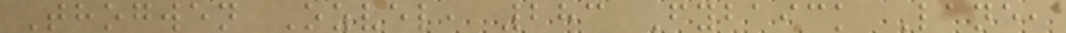Thogwen Ozvel, 283 Fybaick Lane,
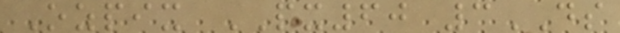Ozpix PX60 3DS
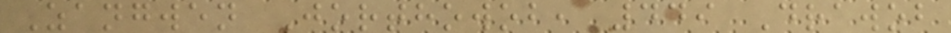Zangwen Jorthowob, 449 Drawob
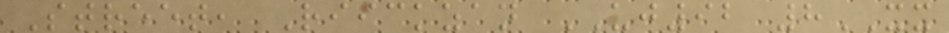Street, Riickzan UJ92 8XX
